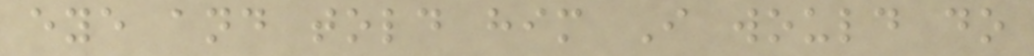eye and told him I would do
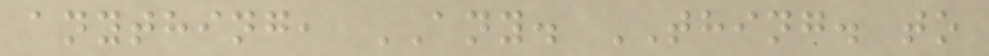anything, ANY. THING. to
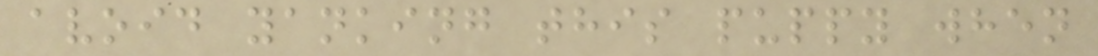avoid yanking this puppy when
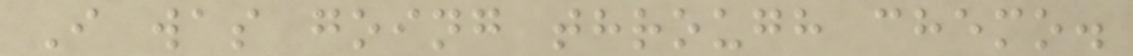I was going through chemo.
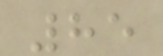85
